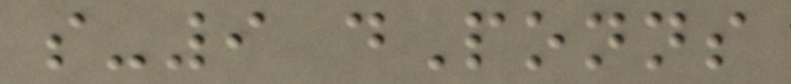s-9 dPonns
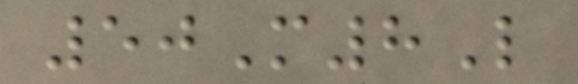50M8L
